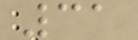31
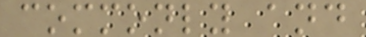commonly and
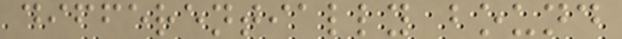differentially bound
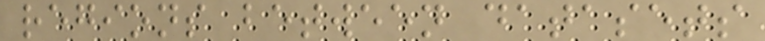regions between datasets
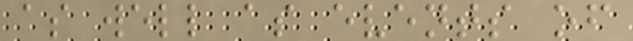as well as events of
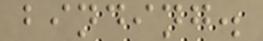binding.
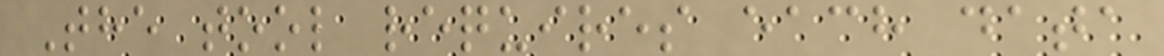The tool requires each data
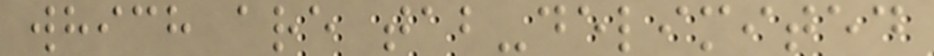which are tab-delimited
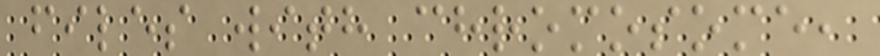files with chromosome,
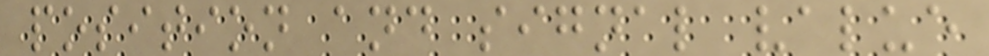position and signal value
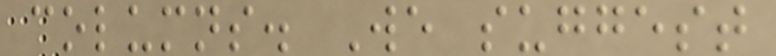columns. We suggest
